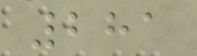281
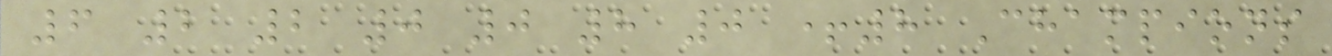6 2 2 0 0 8 0 +8 Champions
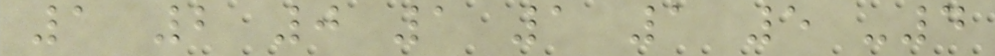1 2 0 1 1 1 5 -4
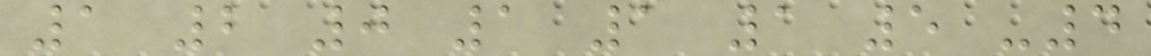1 2 0 1 1 1 5 -4
